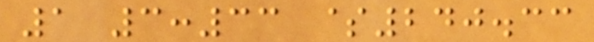1 3:33 $240.33
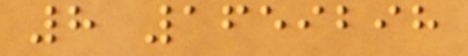8 1659298
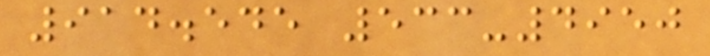914.545 533-4950
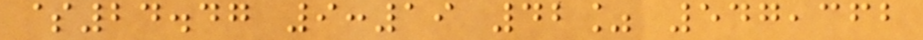$24.47 9:19 42% 547,362
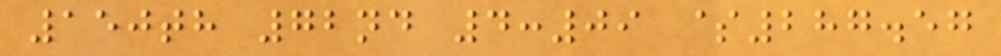150th 72nd 4:09 $287.57
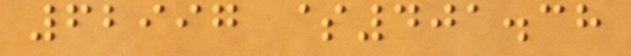62997 $401.38
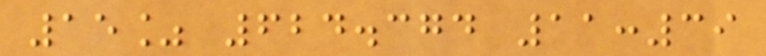15% 624.374 11:39
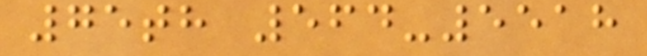75th 564-5518
